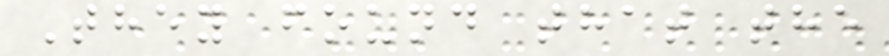They found that the
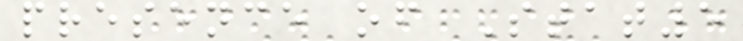presence of Stat5
